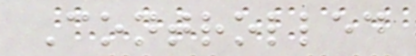Controlled
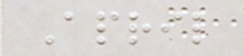April
